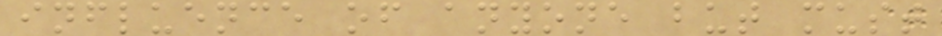influence of anyone but must
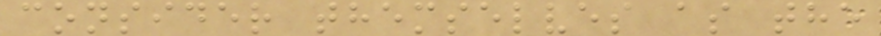consider themselves as the
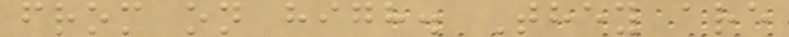from on high. They are
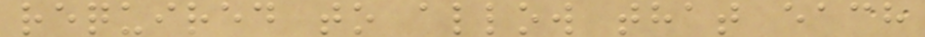required to allow that each
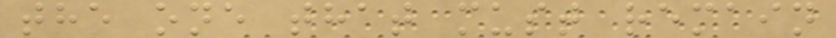the one that must remain
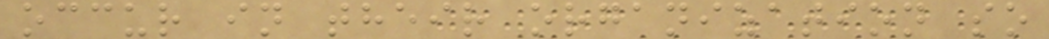occur in their organization so
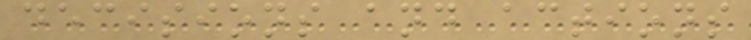decisions and actions
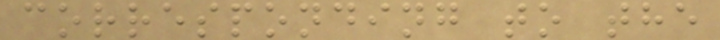corresponding to the
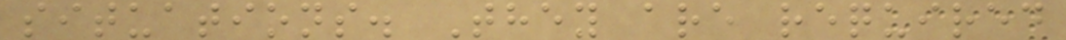situations. They are required
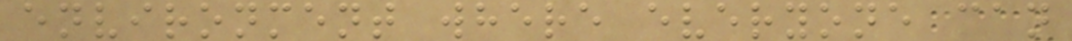environment where everyone can
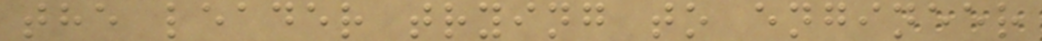the leader trying to engineer
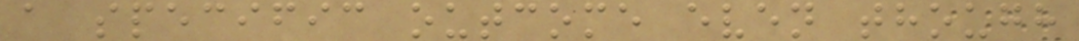a specific outcome even though
